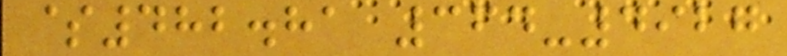$482.81 364-4927
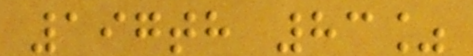197th 83%
